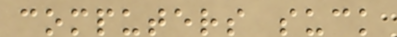computers suck
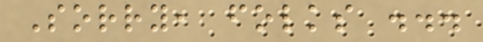Sorry, folks ...
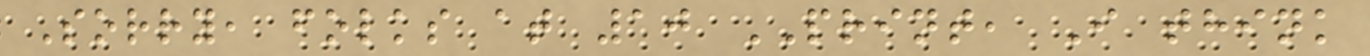Sorry, folks at 10 PRINT, I think
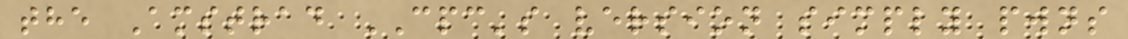the Amstrad CPC's version simply pwns
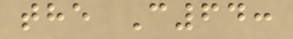the C64:
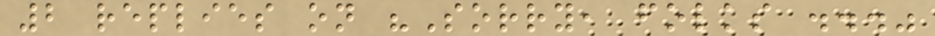2 replies on "Sorry, folks ..."
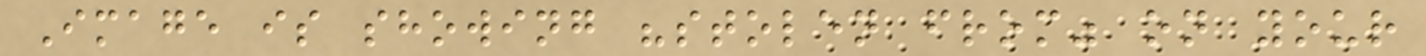Image is showing "stolen from" on your
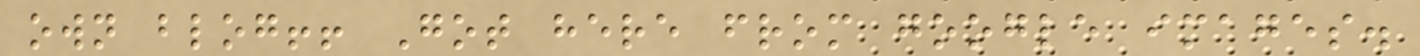own blog!! Got here from google images.
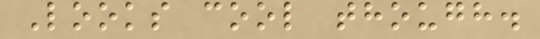Looks cool though.
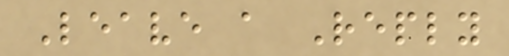Leave a Reply
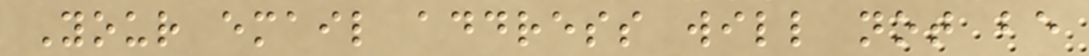Your email address will not be
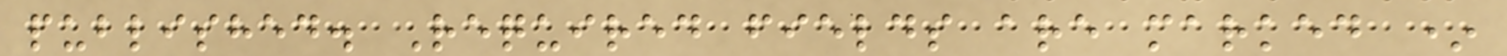published. Required fields are marked *
